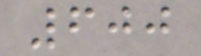600
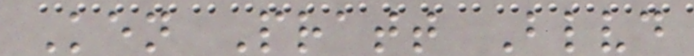Ken Pratt Blvd
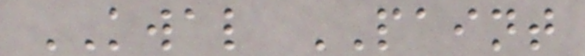KWAL PAINT
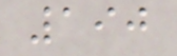190
